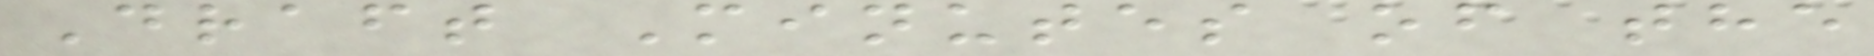Draft Minutes of the
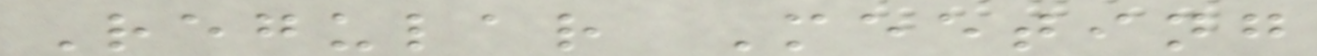Regular Meeting
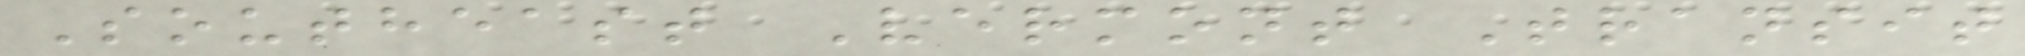Southeast Vermont Transit
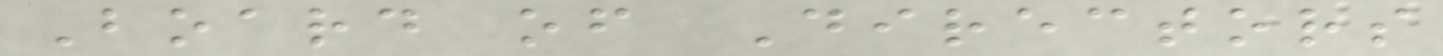Board of Directors
